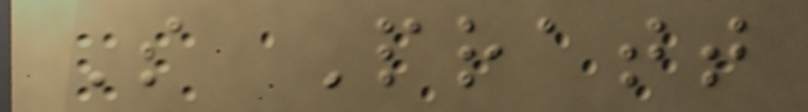S Pratt
